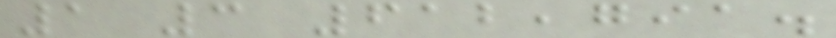1 3 612,791.
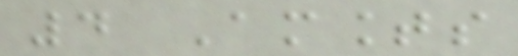4 Amounts
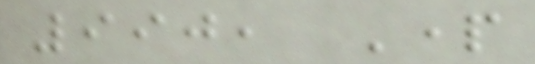990, Part
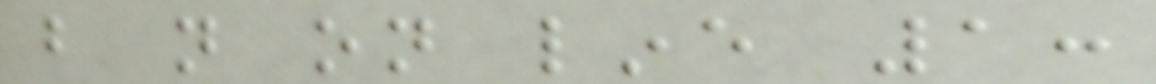but not on line 1:
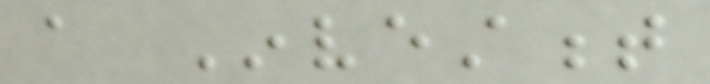a Investment
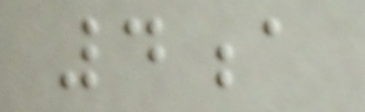4a
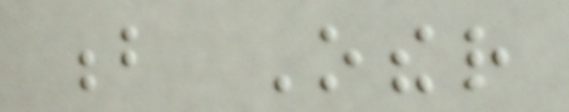b Other
